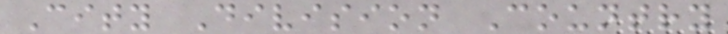City Division Country
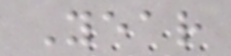Year
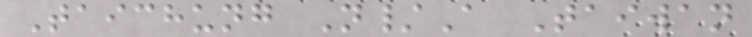Taichung N/A Taiwan
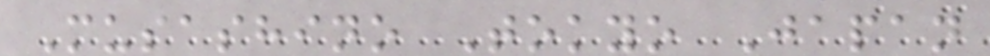Musashino Tokyo Japan
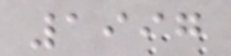1997
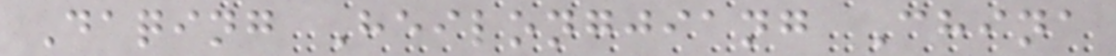Daqing Heilongjiang China
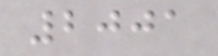2001
